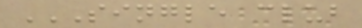SINGLE CLUB
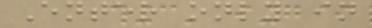Enter only in
